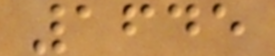1645
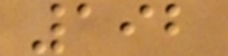192
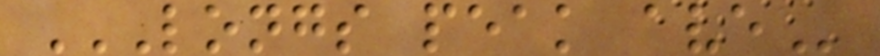LONGS PEAK AVE
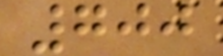700
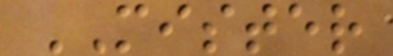MISTER
